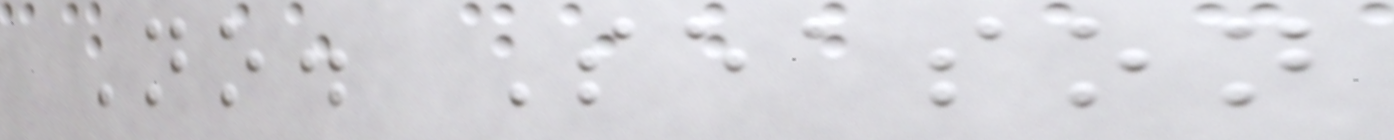No. Season
